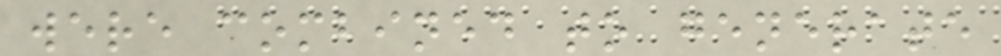were combined to generate
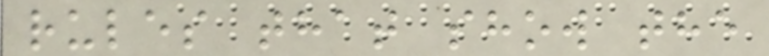rules that show the
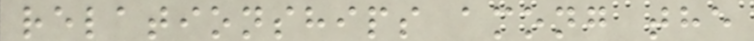relationships among the
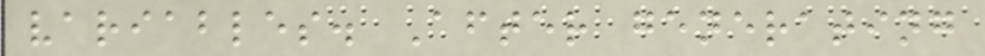variables. After generating
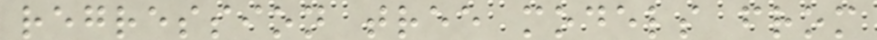regression tree models from
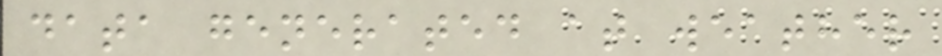data generated at weather
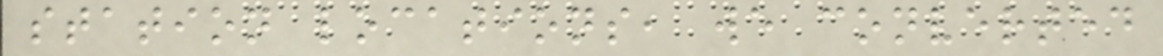station locations, we converted
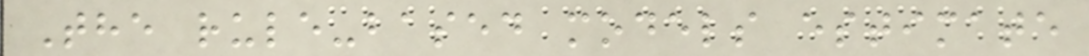The rule-based models estimate
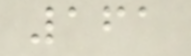161
